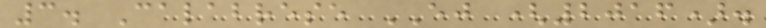3. Calabrese EJ (2016).
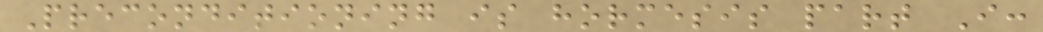Preconditioning is hormesis part I:
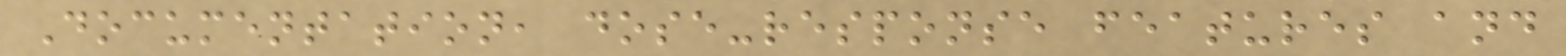Documentation, dose-response features and
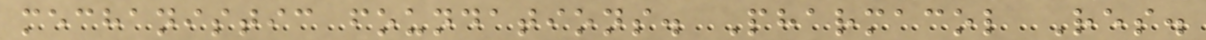mechanistic foundations. Pharmacol Res.
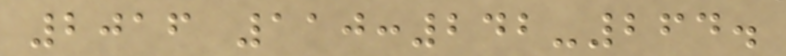2016 110:242-264.
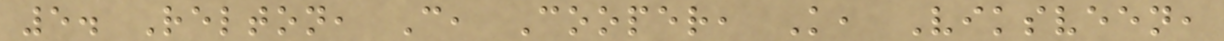5. Relton, C, Cooper, K, Viksveen,
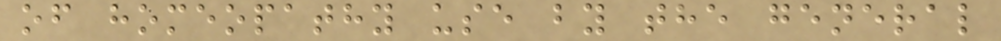of homeopathy use by the general
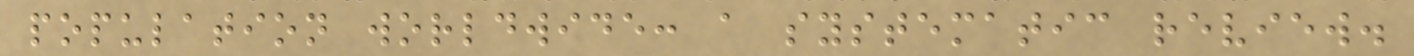population worldwide: a systematic review.
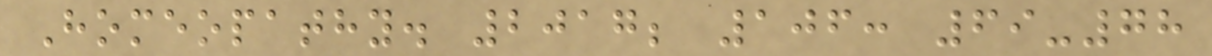Homeopathy. 2017; 106: 69-78
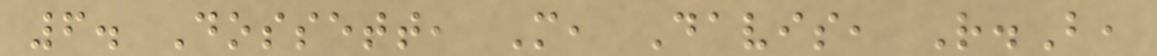6. Dossett, M, Davis, R.B,
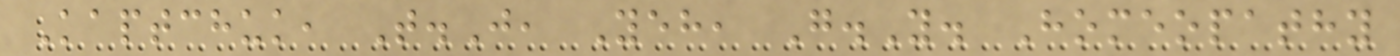Kaptchuk, T.J, Yeh, G.Y. Homeopathy
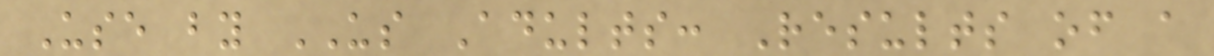Use by US Adults: Results of a
